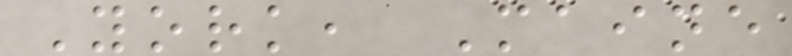York, Maine
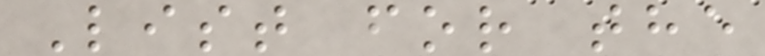List for the
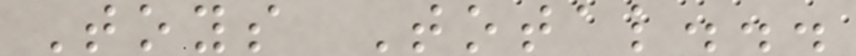Toys Total...
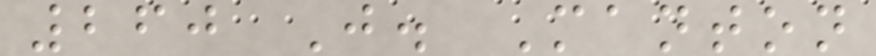260 J. Manton
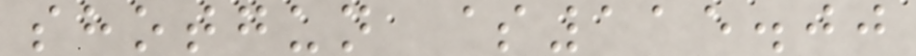shotgun $115.00
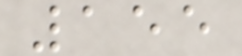155
